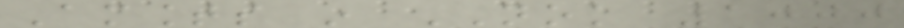Amounts in NOK 1000
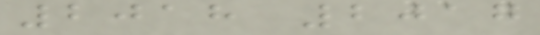2018 2017
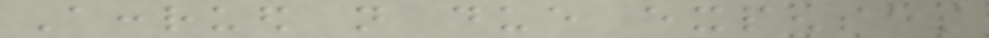Accrued not due expenses
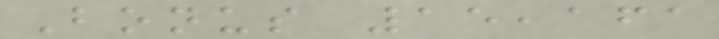Bonus 15,161
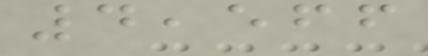4,566
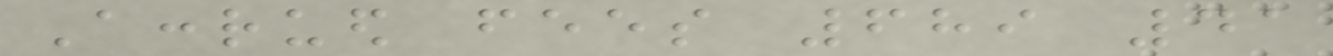Accrued fees 689 41
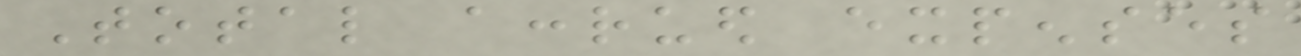Total accrued expenses
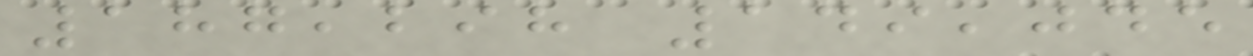187,298 149,045
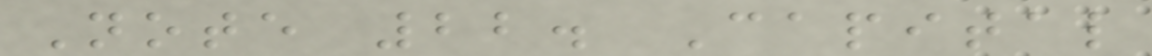Note 22. Capital
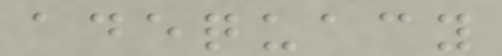adequacy
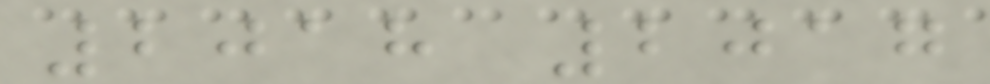2018 2017
